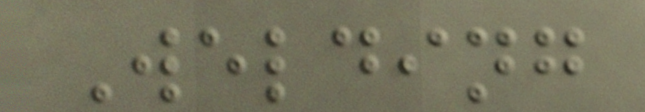Welding
